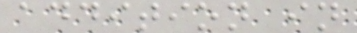addition in
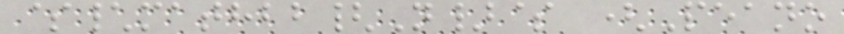$\mathbb{N}$ (Peano
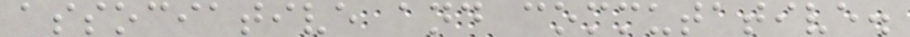associative and commutative.
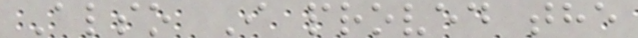Also I proved the
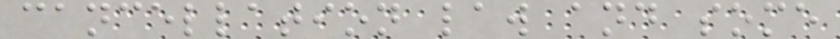cancellation law and some
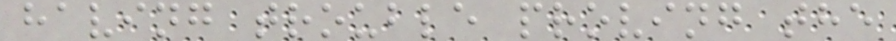having trouble proving the
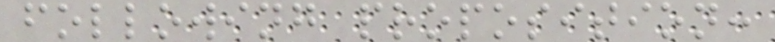following proposition:
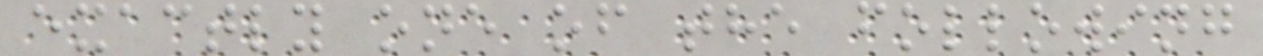exactly one of the following
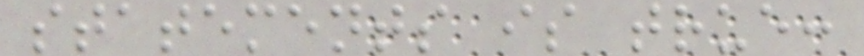statements is true:
